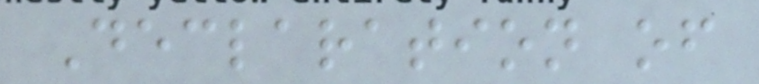Declaration of
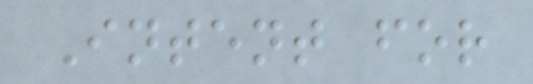Intent for
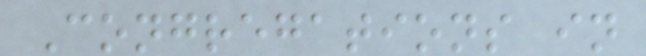Congregations in
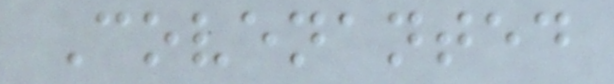Covenanted
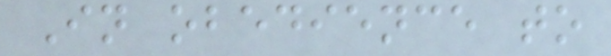In obedience to
